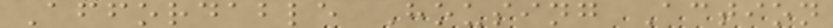Affordable Housing Action
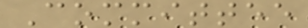Committee
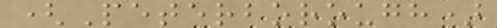(Peterborough)
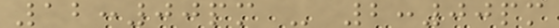12:00pm - 2:00pm
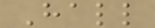Hall
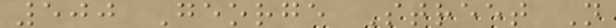500 George Street N
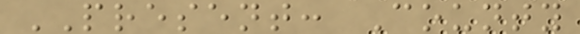PRESENT: County
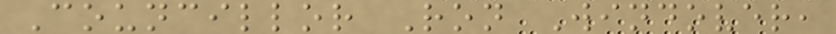Councillor Ron Windover,
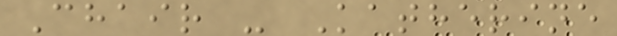Chair - Katherine
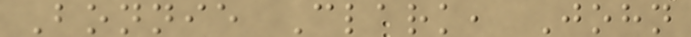Bonnie Clark, John
